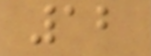12
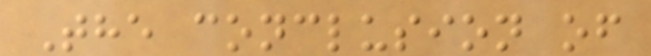The conclusion of
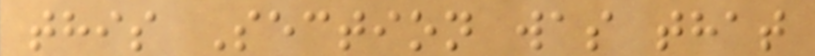this Section was that
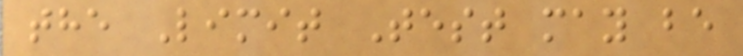the Limit Test may be
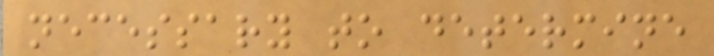necessary to determine
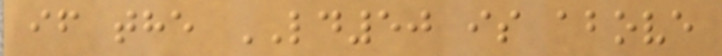if the LD50 is above
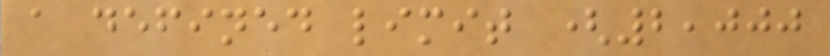a defined limit (2,000
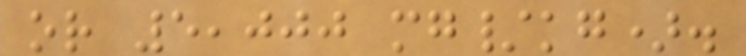or 5,000 mg/kg).
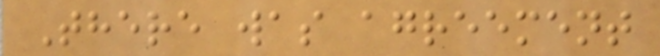There was agreement
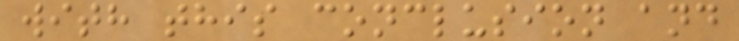with this conclusion and
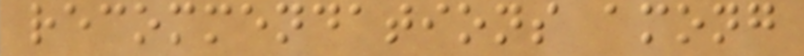recommendations among
